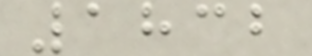1832
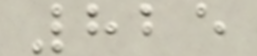825
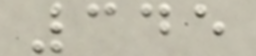345
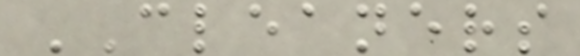CLEANERS
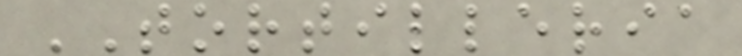TORTILLERIA
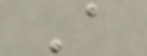A
